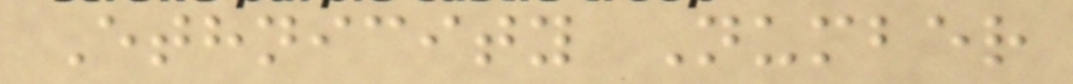Ethnicity Number
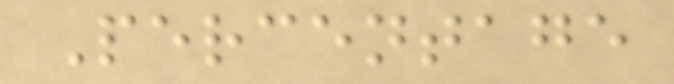Percentage
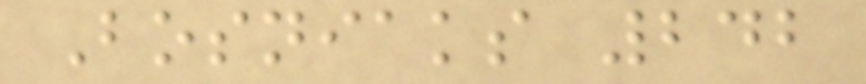Bosniaks 242
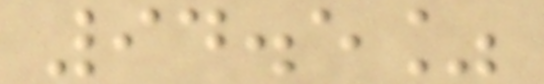94.5%
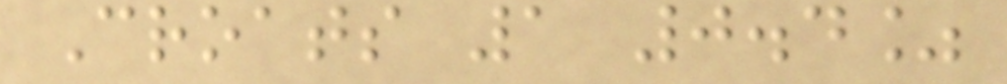Croats 1 0.4%
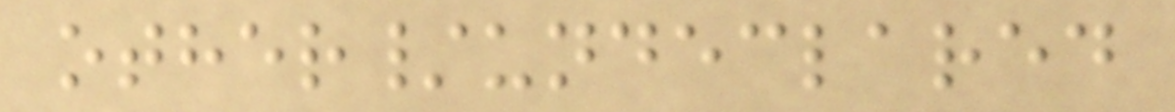other/undeclared
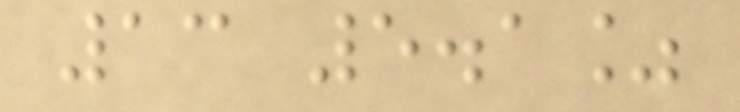13 5.1%
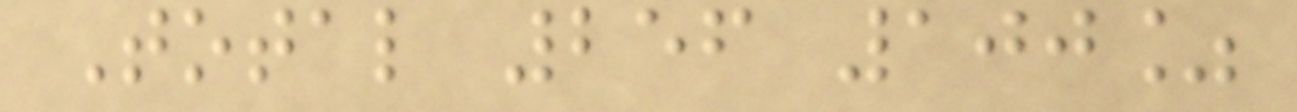Total 256 100%
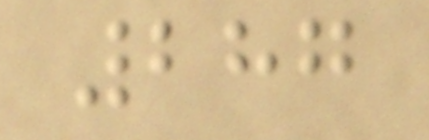287
